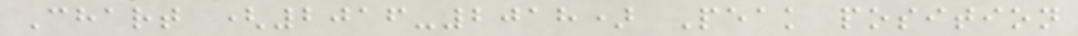Chart (2016-2018) Peak position
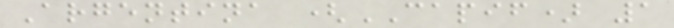Argentina (CAPIF) 1
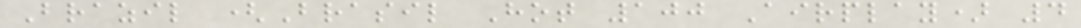Brazil (Brasil Hot 100 Airplay) 4
